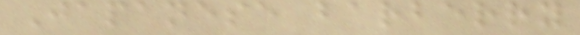Japanese barberry
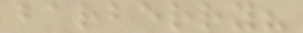barberry?
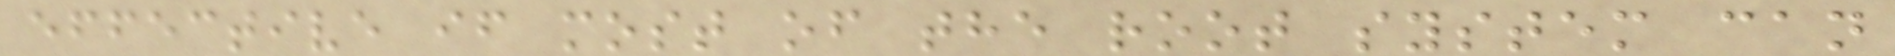effective if most of the root system can
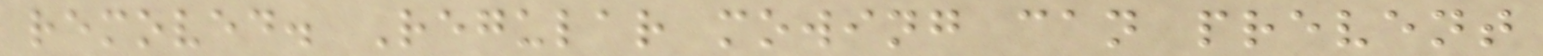removed. Regular mowing can prevent
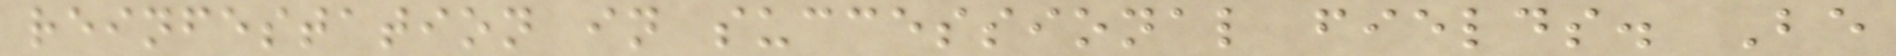reinfestation in successional fields. Be
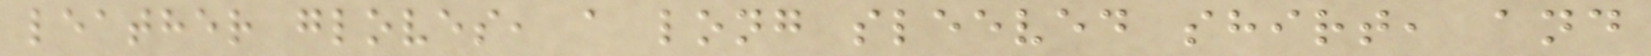leather gloves, a long sleeved shirt, and
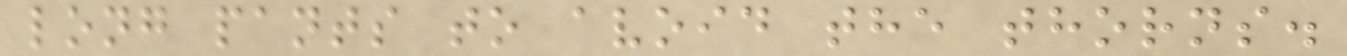long pants to avoid the thorns.
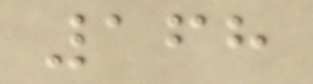168
